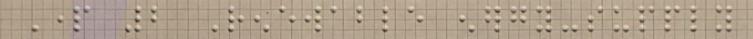Part 2 Renewable energy-supply
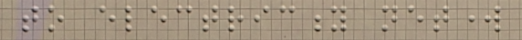to electricity network
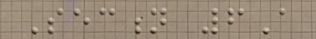Section 6A
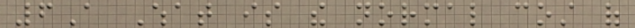6A What is the normal cost of
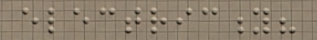electricity?
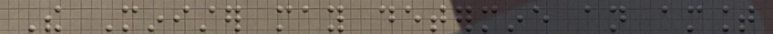The Minister may determine an amount
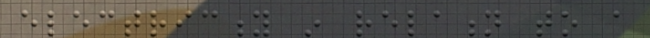electricity in relation to a
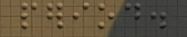period.
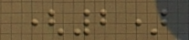(2)
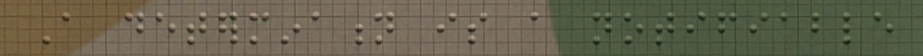A determination is a notifiable
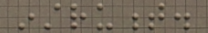instrument.
